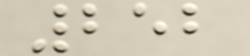252
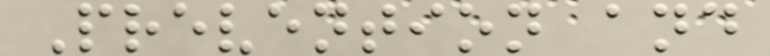Prevention and
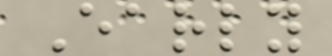Early
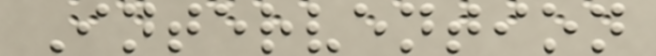Intervention
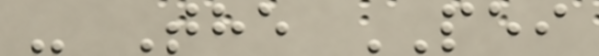- The PEI
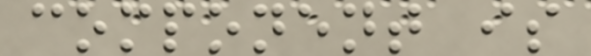component is
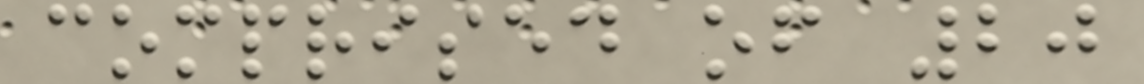comprised of 20
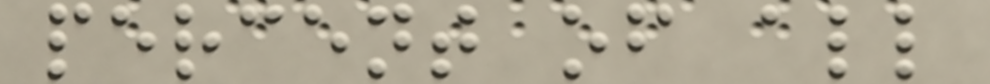percent of all
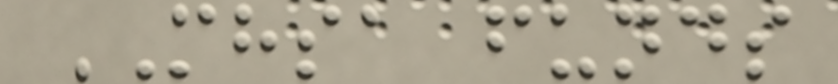MHSA funds
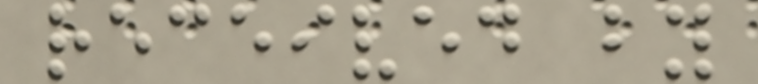received by
